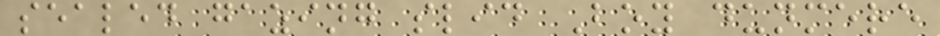sealed gazing slid Boy dunmere
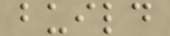build
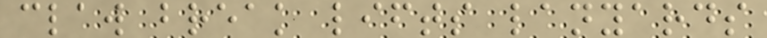claw break lifts lanyards
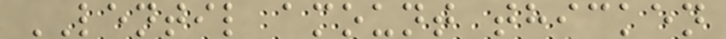LENTIL amount thicken
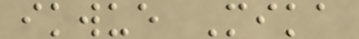ikwue Mika
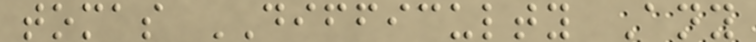tomas DIFFICULTY Any
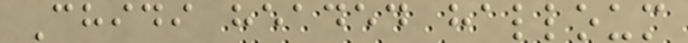Chidi headed halloum
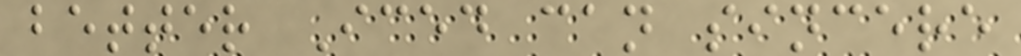better Iced can sincere
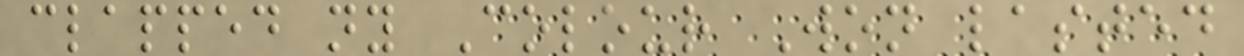clapped ny Colour Won lasted
